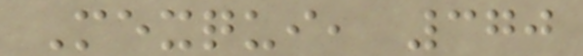Mexqui, 370
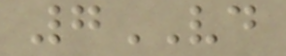7VD
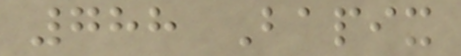788 Bapix
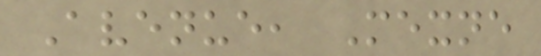Avenue, Mexne
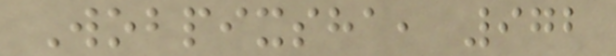Wobpixsha, 972
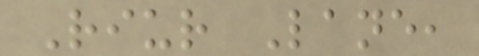Riur Lane,
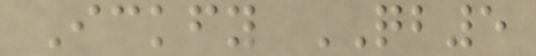Ickfy QB5
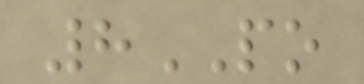8PO
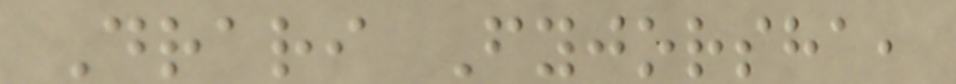Drari Fyjorsha,
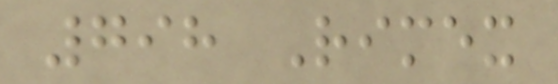798 Rimex
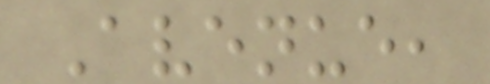Avenue,
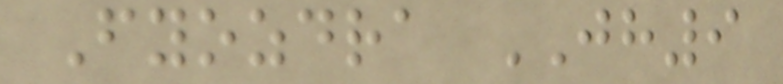Fyozdra JH9
